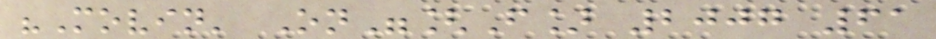"Movin' On"[F] 2007 61
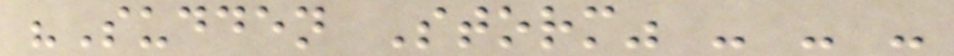"Sudden Storm" - - -
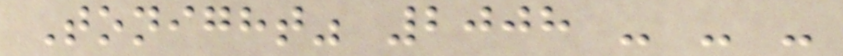Tonight" 2008 - - -
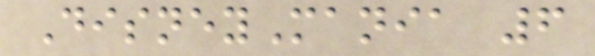DisneyMania 6
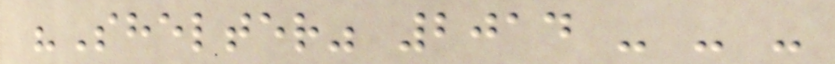"Shelter" 2014 - - -
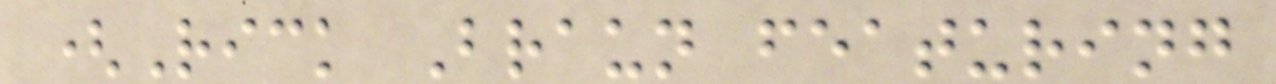(Rick Braun featuring
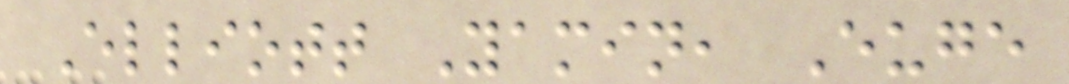Elliott Yamin, Euge
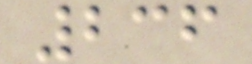236
